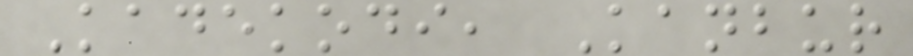Kadekodi, Kanbur
